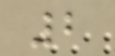2
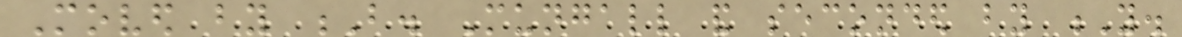Moved by B. Mungall and seconded by Y.
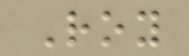Roy
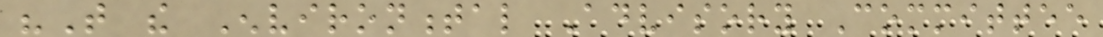"That the Environmental Advisory Committee
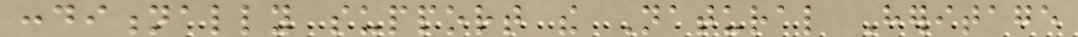conditionally support the Natural Heritage
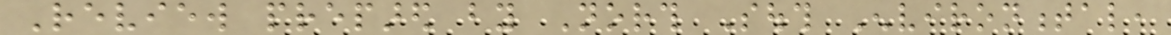Review prepared by North South Environmental,
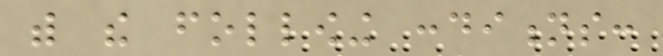with the following conditions:
